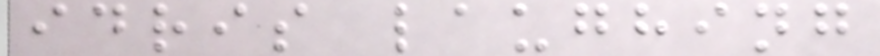idris laughing
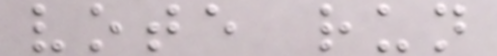vote run
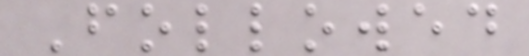Followed
